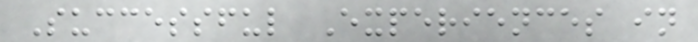Successful Experiences in
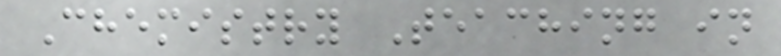Chemistry Teaching in
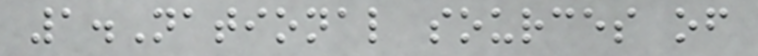1.National sources of
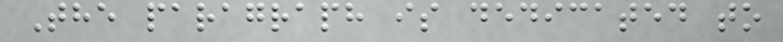The paragraph is dedicated to
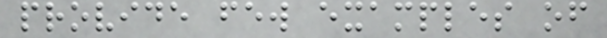provide few examples of
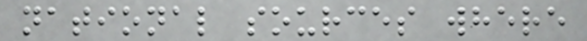national sources where
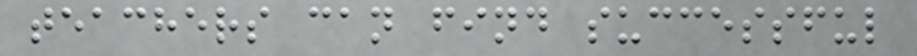teachers can find successful
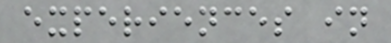experiences in
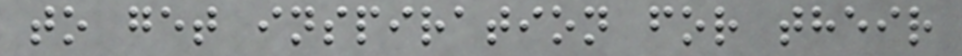to get inspiration for their
